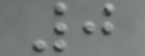0
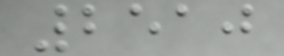2510
